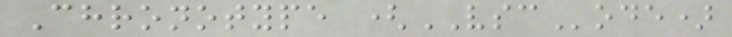Chronotype (VSCode)
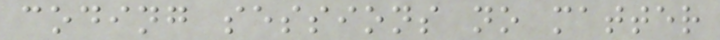coding sessions no matter
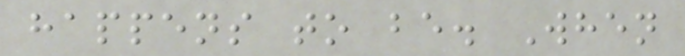happens to be. When
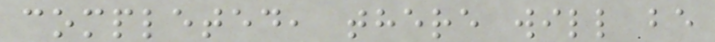completed, there will be
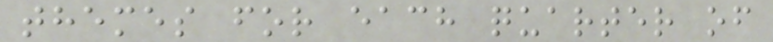themes for each quarter of
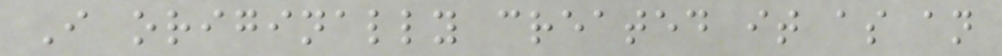I originally created it as an
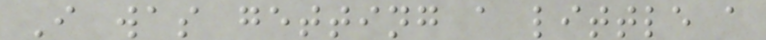I was getting a little a
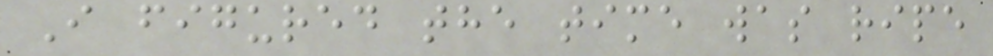I figured the time was ripe
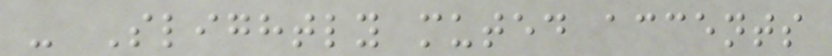- Slightly muted accents
